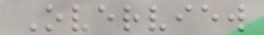Overview
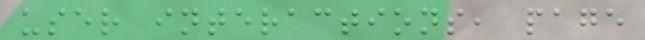user interactions, page
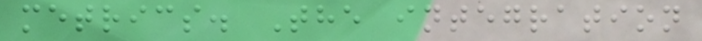metrics. The integration
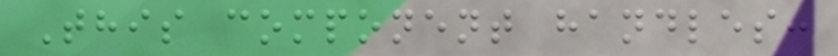This component handles:
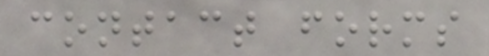contact forms
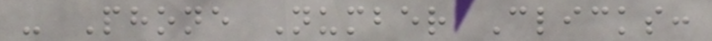- Phone Number Clicks:
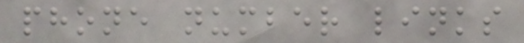phone number links
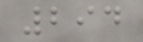294
